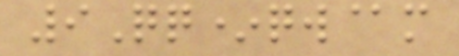9Qq*qw@m
